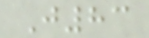J83
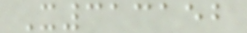X313152
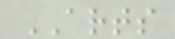ARTS
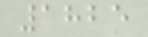1825
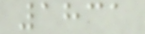1831
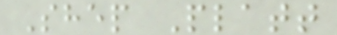Shep Platt
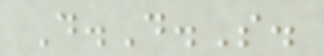D.D.S.
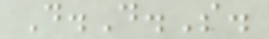D.D.S.
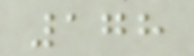178
